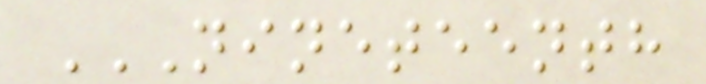NINETEENTH
